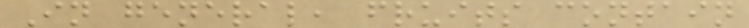In general, fruits contain
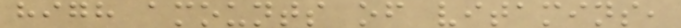high amounts of vitamins,
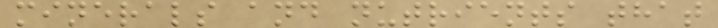minerals and nutrients that
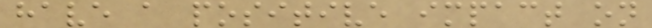have a positive impact on
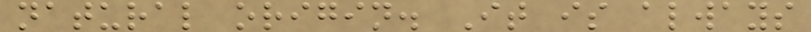natural origin. It is always
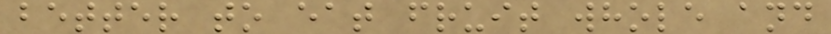better to eat fruit whole and
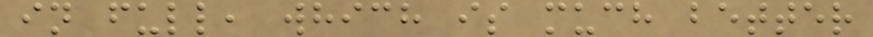in full, which is much better
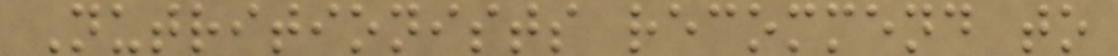Nutritionists recommend to
